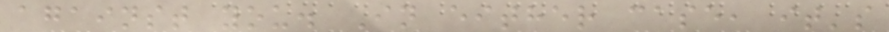against you. In either case, it's
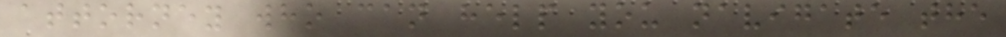attorney who can help you navigate the
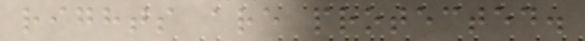rights are protected.
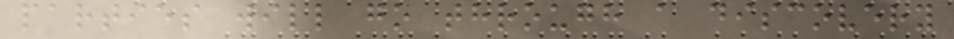parties will go through a discovery
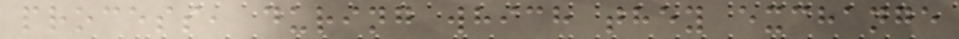process, during which they exchange
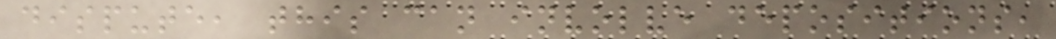dispute, this can involve depositions,
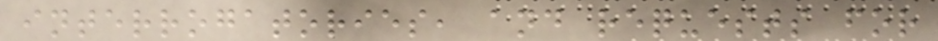interrogatories, and requests for
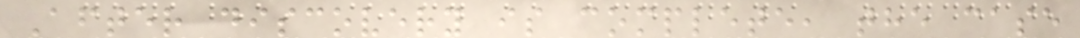After discovery is complete, the case
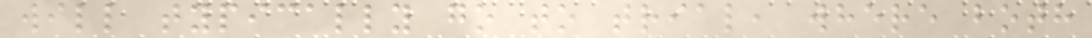will typically go to trial, where both
